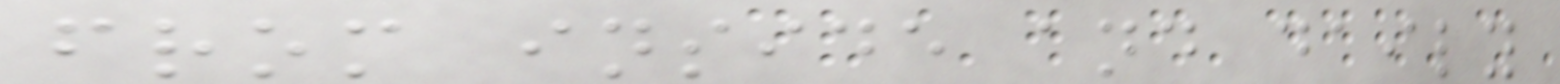from inside and daily
